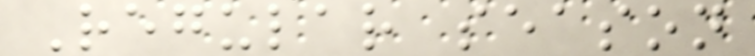Regular season
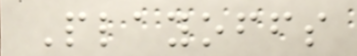Playoffs
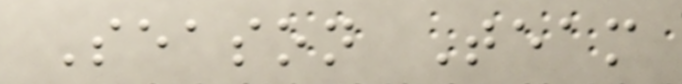Season Team
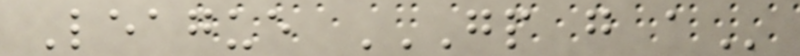League GP G A
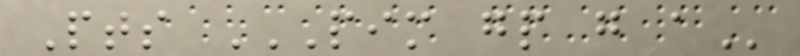Pts PIM GP G A
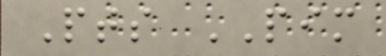Pts PIM
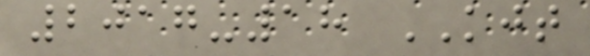2017-18 KJT
